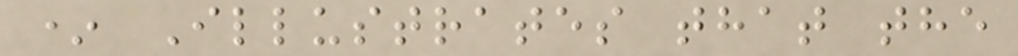* Illustrates that the
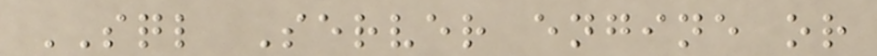SQL Server engine or
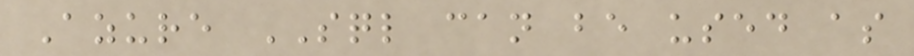Azure SQL can be used as
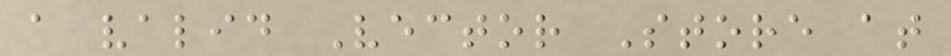a valid Vector Store at
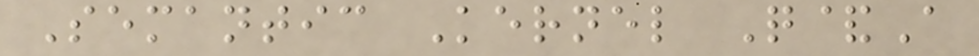Semantic Kernel Q&A
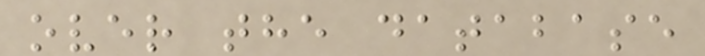over the database
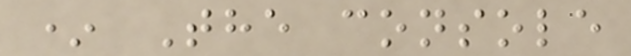* The console
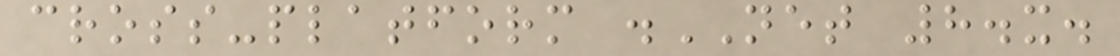cross-platform .NET 8.x.
